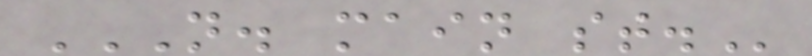N. MAIN ST.
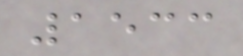1533
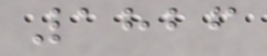1826
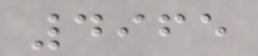4965
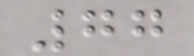77
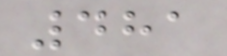481
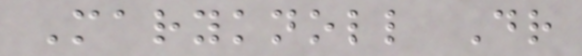Maryknoll Dr
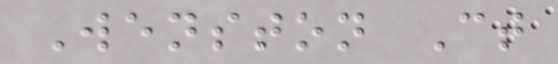Wenston Ct
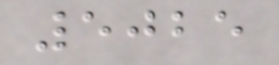5025
